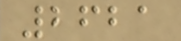2621
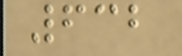632
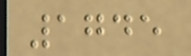1745
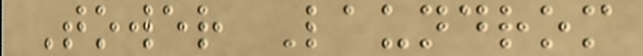Tower Laundrom
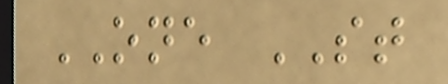ONE ST
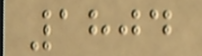1804
